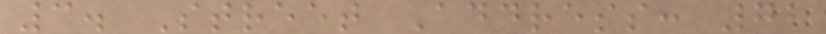3. Street Address: 72
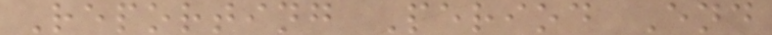Reporting Period End
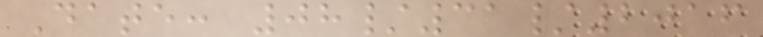Date: 08/31/2016
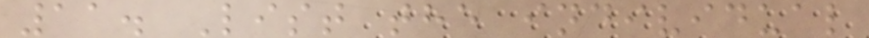11. List the individual
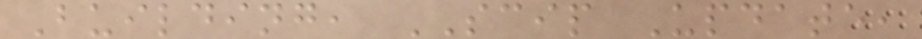Building, SCIP Update,
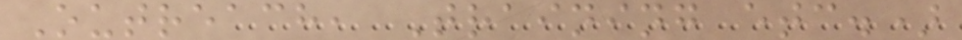Outreach, Training etc.)
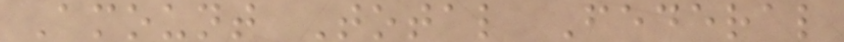Amount Total Federal
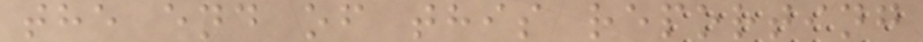the end of this reporting
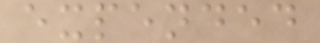expended
